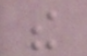the
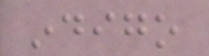indigo
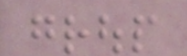group
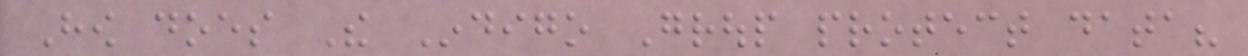How does The Indigo Group protect data?
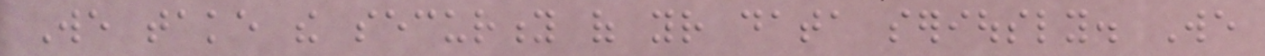We take the security of your data seriously. We
